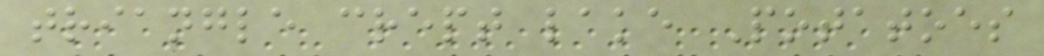triangle crept lake Potatoes
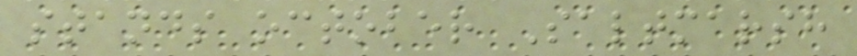stands october Saltmarsh
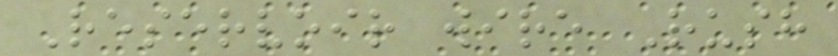Reservoir wire Rush
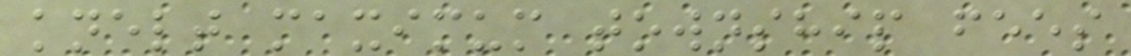knelt maximum township fees
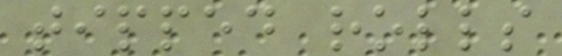tipped rolls
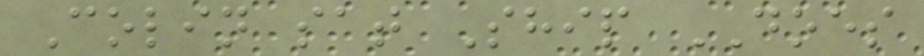Colin sat Ship DOES
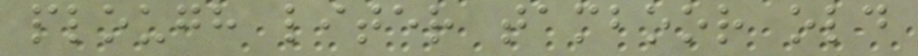plough liter tamboor old
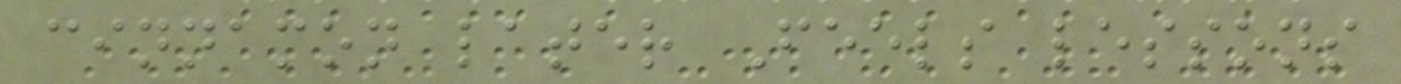cinnamon later Feels lessons
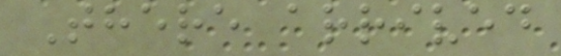There arrived
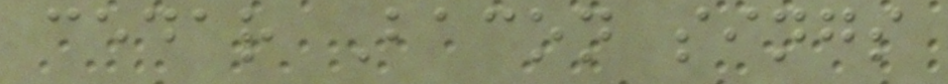cedar Bacon sings
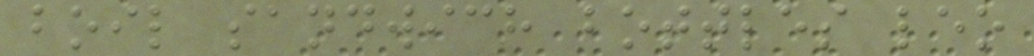boil sandwich bottles leo
